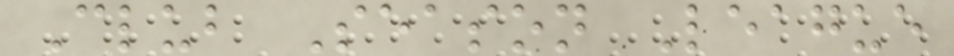Club Season League
